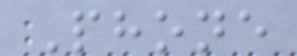Phone
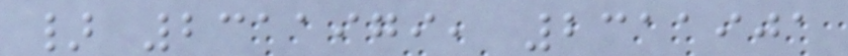} 2311979, 2311901
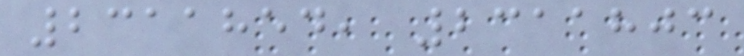2311854, 2311803
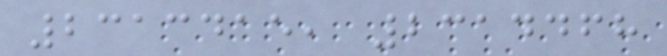2313415, 2314468
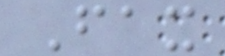Fax
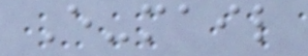E-mail
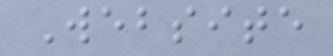Website
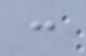:
